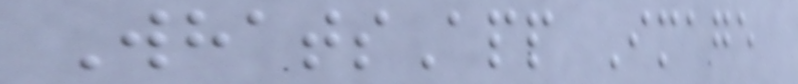WhatsApp Image
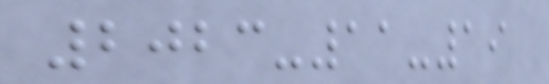2023-11-19
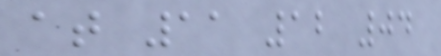at 11 12 04
